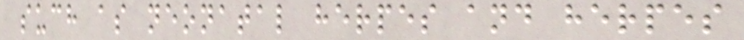such as neonatal herpes and herpes
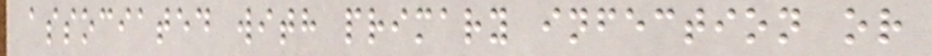associated with primary infection or
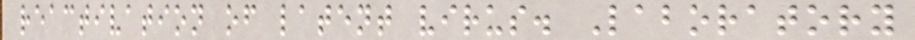reactivation of latent virus. Laboratory
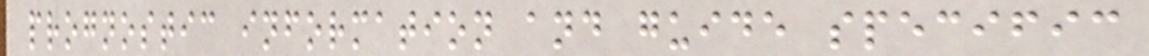prognostic information and guide specific
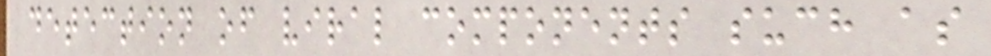detection of viral components such as
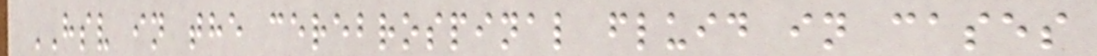HSV in the cerebrospinal fluid in cases
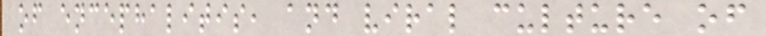of encephalitis, and viral culture of
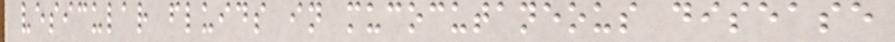vesicular fluids in mucocutaneous disease
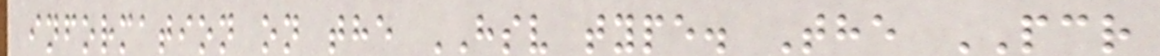information on the HSV type. The PCR
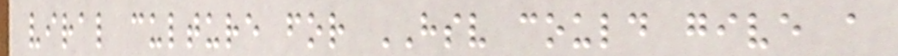viral culture for HSV could give a
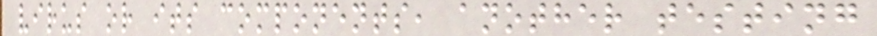virus or its components, another testing
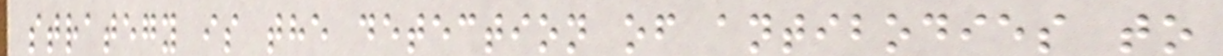strategy is the detection of antibodies to
